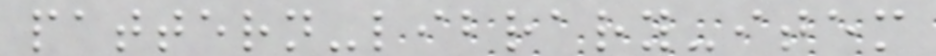pattern-library-item
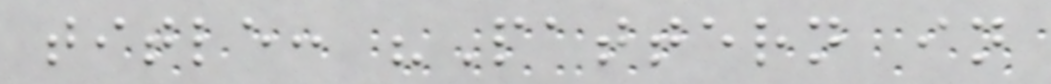title: "Pattern in
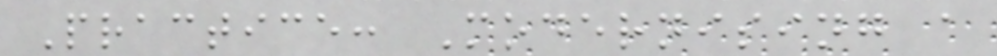Practice: Modernising a
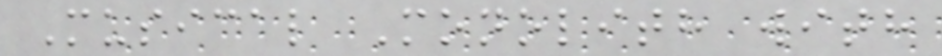Musical Monolith with
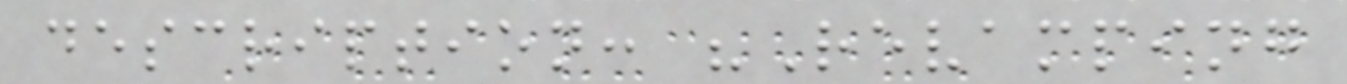description: "Revamping
